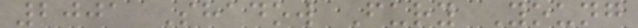2001 Shadow Fury Young
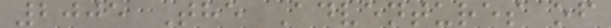2005 The Adventures of
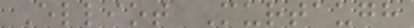Elliot Murtaugh
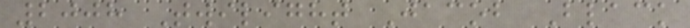2008 Twilight Jacob Black
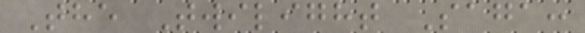The Twilight Saga:
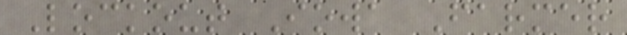Lockout Iowa Farmer
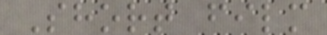Short film
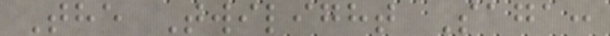The Twilight Saga:
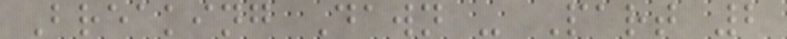Breaking Dawn - Part 2
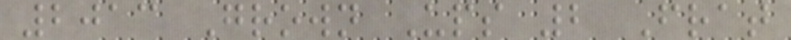2013 Grown Ups 2 Frat
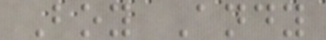Boy Andy
